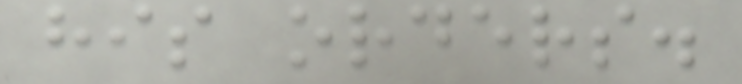his orders.
